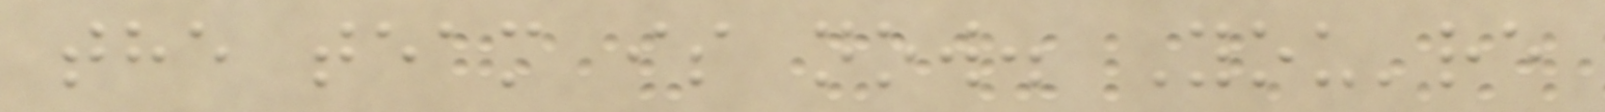the team is now. You're
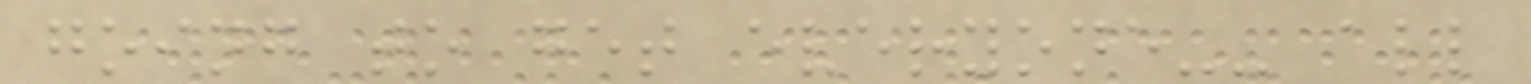going to get everyone-- all
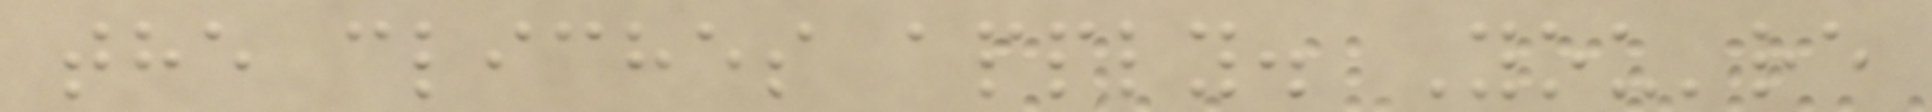the cliches apply. You're
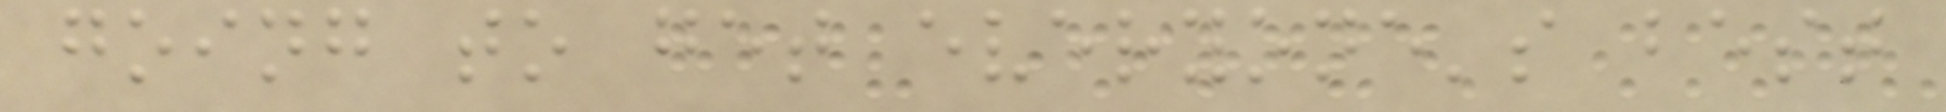going to get everyone's best
